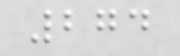274
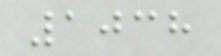1038
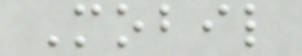Mobil
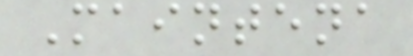Maintena
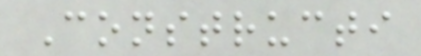Constructi
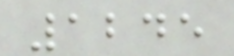1245
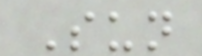Sun
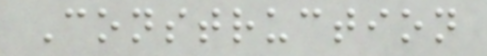Construction
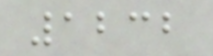1232
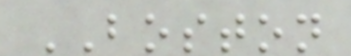BOSTON
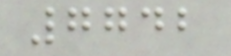7742
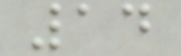14
